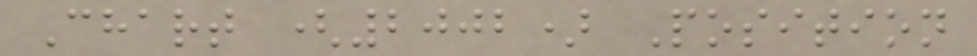Chart (2002) Position
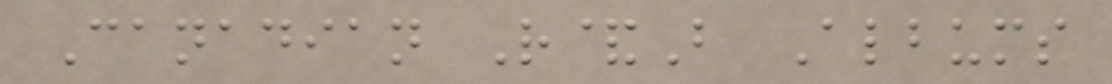Canadian R&B Albums
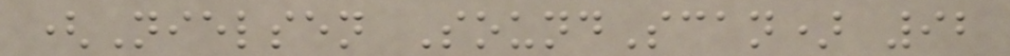(Nielsen SoundScan) 92
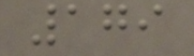179
